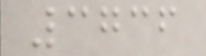3736
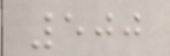500
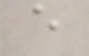e
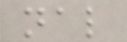nal
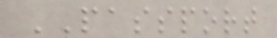PASSPORT
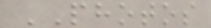PHOTOS
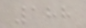188
